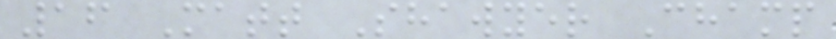16 Matt Shawyer Champ
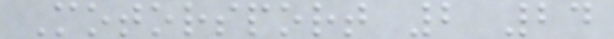Motorsport 2 24
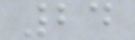24
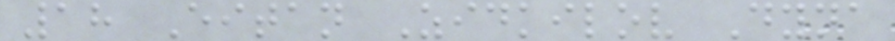18 Eitan Zidkilov Dyna
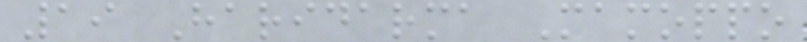19 Haridarma Mamoppo
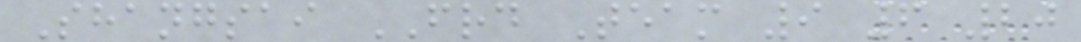Shangsai FRD Team 9 6 20
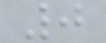0
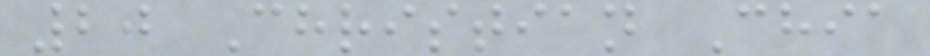20 Christian Chia
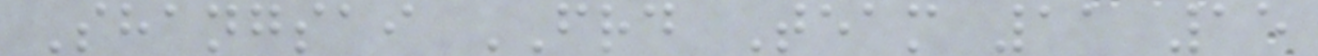Shangsai FRD Team 11 15
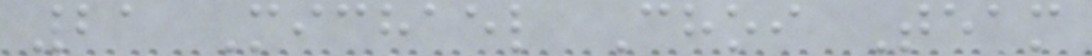21 Michael Choi Team
